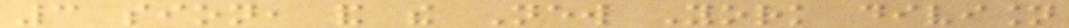3 sion, and the New York division
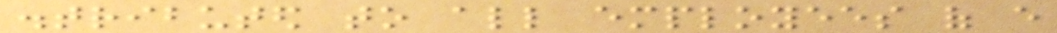distributed to all employees of every
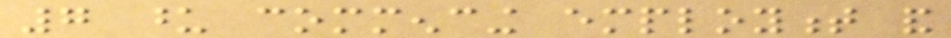7 upon commencing employment and
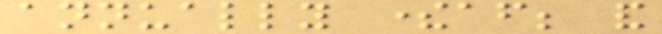annually thereafter; and
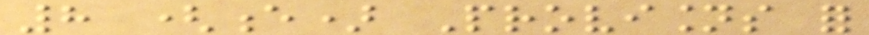8 (e) Provisions for
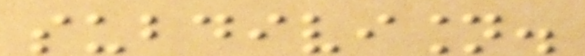subdivision.
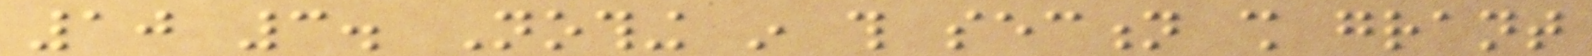10 3. Nothing in this section shall grant
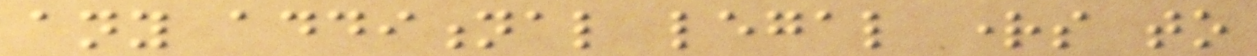any additional legal rights to
